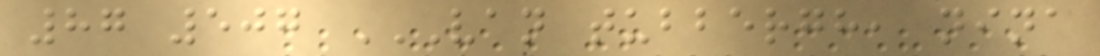87 507 VAN TUBBERGH, NINA
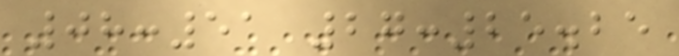08:51 27:25.25
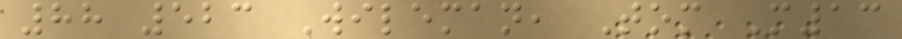88 523 Wileman, Tom M13
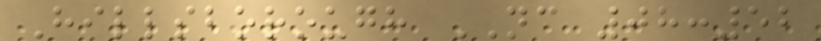Hillsborough NC 08:52
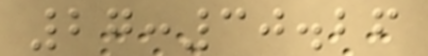27:30.26
